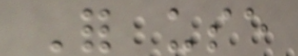For use
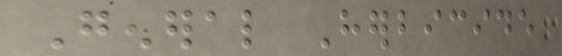General Herbicide
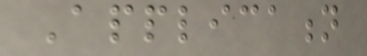Application
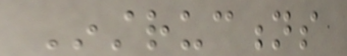Instructions
